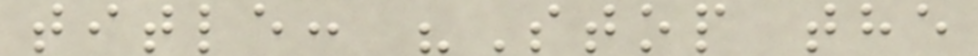title: "Stop the
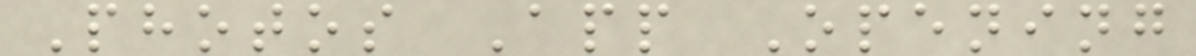Photos App Opening
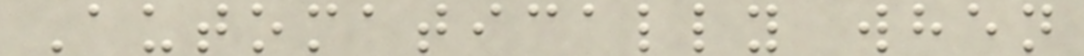Automatically when
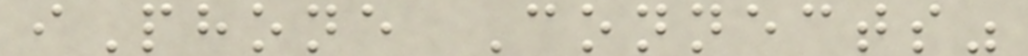iPhone Connects"
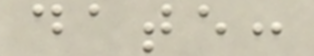date:
